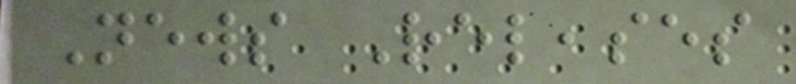News Releases
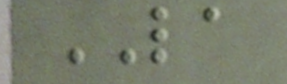LA
